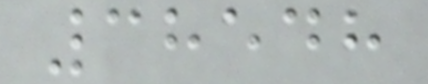38548
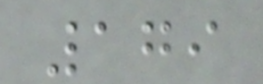179
